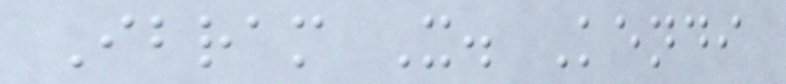Ibram X. Kendi
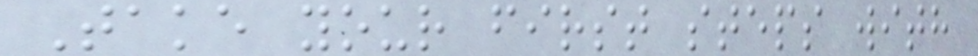Take your first steps with
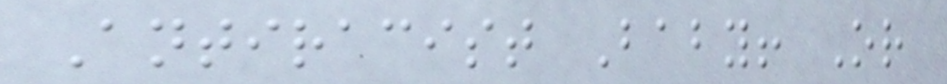Antiracist Baby! Or
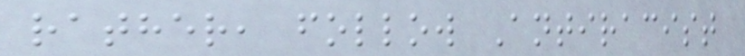rather, follow Antiracist
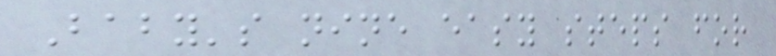Baby's nine easy steps for
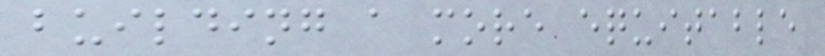building a more equitable
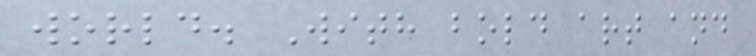world. With bold art and
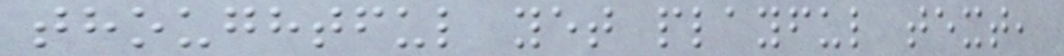thoughtful yet playful text,
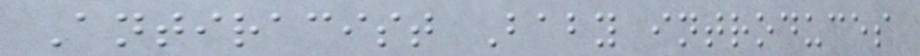Antiracist Baby introduces
